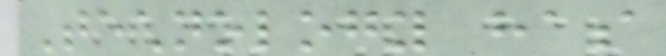Technology has
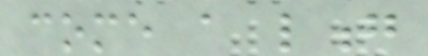come a long
